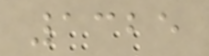1325
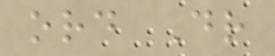ord Dr
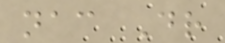nac Dr
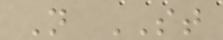N ST
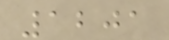1201
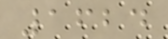1624
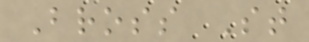Bross St
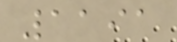1191
